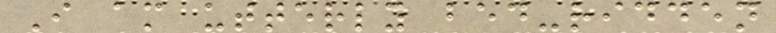I am utterly bed-ridden
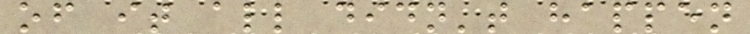of it all didn't happen
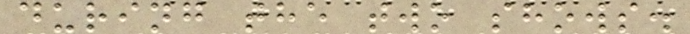during the two shows.
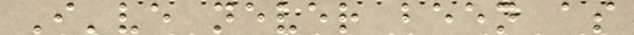I've never been as
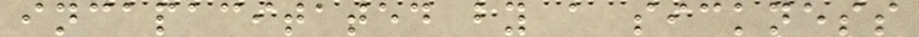incapacitated by a sickness
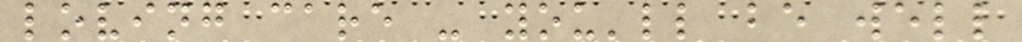loving care - you'll be well
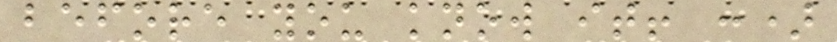before you know it! :)
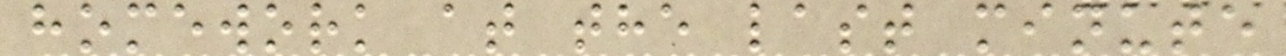homework at the last minute
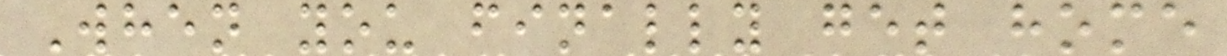When you finally get home
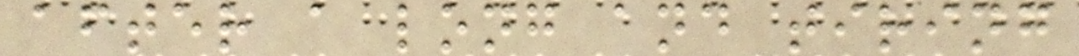after a long and tiring
